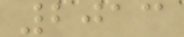2013
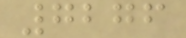7276
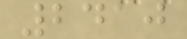2410
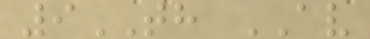9TH AV
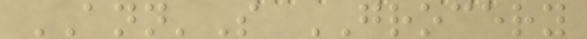ANN'S GROCERY
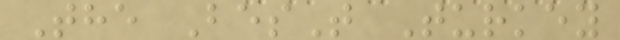The BesT Turkey
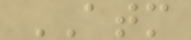ATM
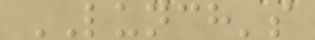LUNCH's
